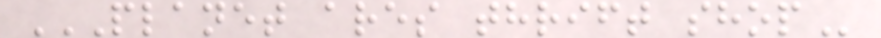PLANET ARES THRIFT SHOP
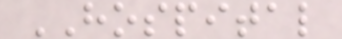HOSPITAL
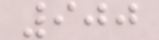900
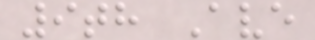9th Ave
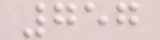757
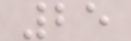25
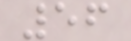56
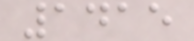1415
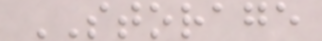STORAGE
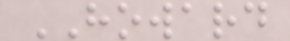HOWARD
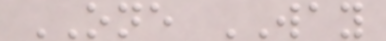ONE WAY
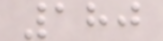180
